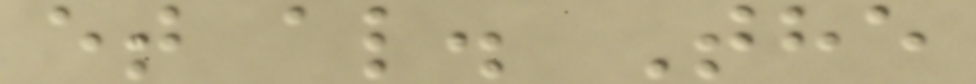et al. The
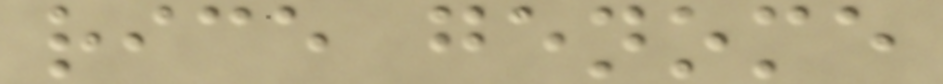rice genome
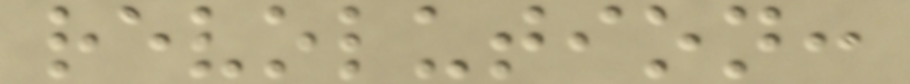revolution:
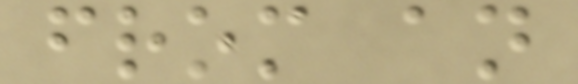from an
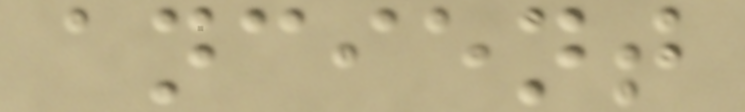ancient
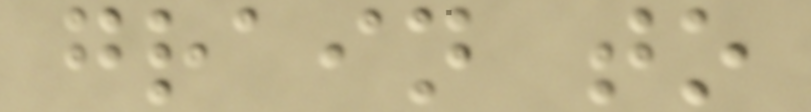grain to
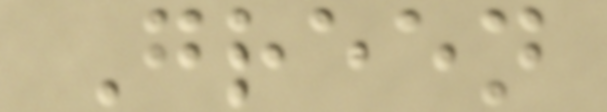Green
